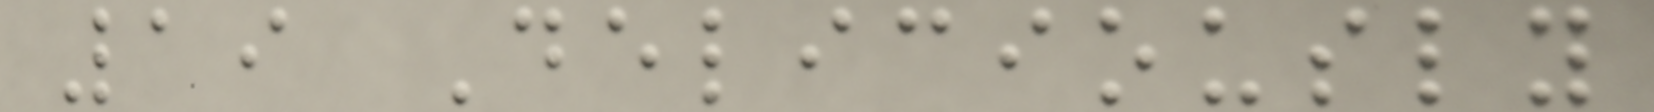19 Deliciously
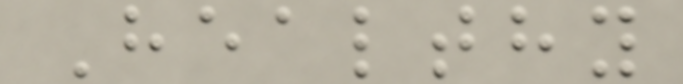Healthy
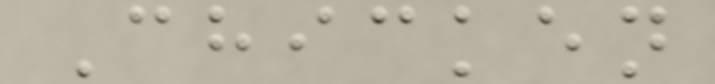Chicken
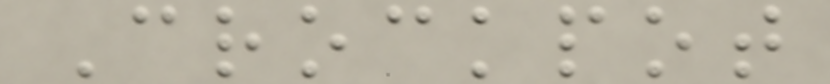Crockpot
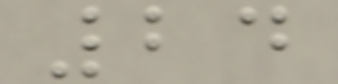24
